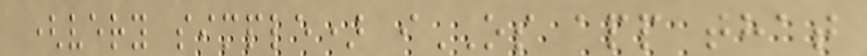(very simple) iOS app that
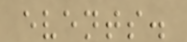events.
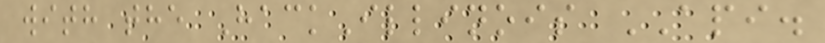with the HackIllinois API.
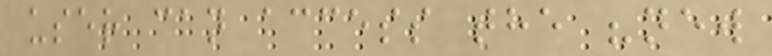user can access the "new
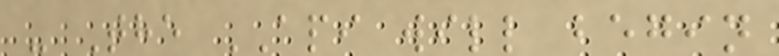- The API will begin
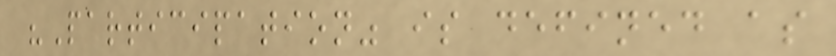"Participation" is defined as
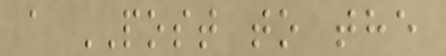a POST to the
